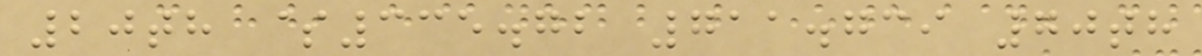20th $335.72 711.739 70th
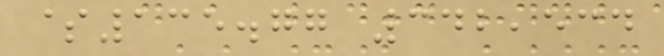$135.77 342,534
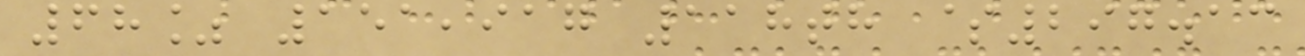68% 151,917 118th $297.13
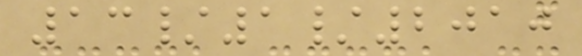13/1/2010
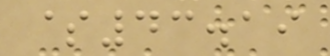$43.19
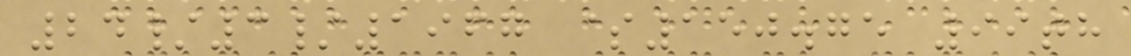24/3/1967 $150.75 99th
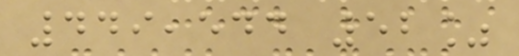449,544 52%
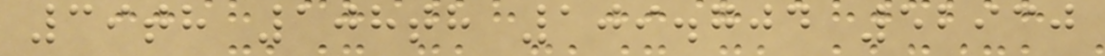39th 108th 109.704 52930
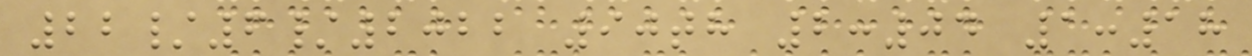22/6/2022 90th 2:04 1:18
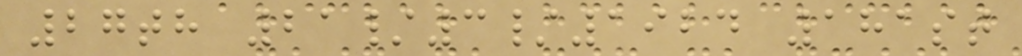27th 21/3/1924 181st
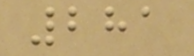281
